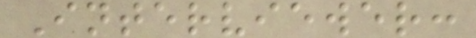Interviewer:
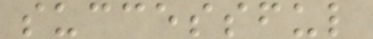successful
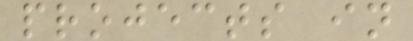projects in
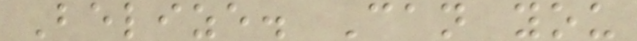Belize. Can you
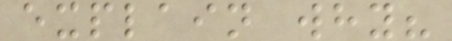explain why?
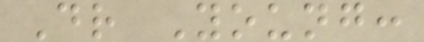Dr Young:
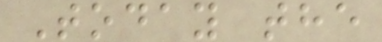Today the
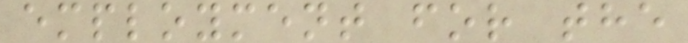employment for the
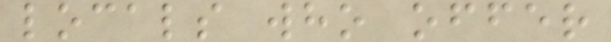locals who offer
